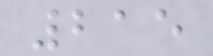215
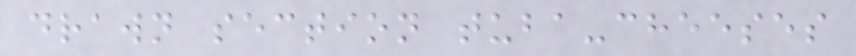drawn section tuba-cheeses
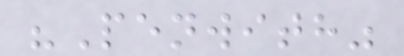"Penwith"
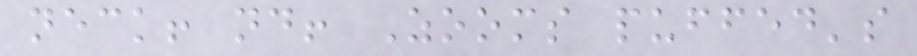neck! nd! Zooms puffed's
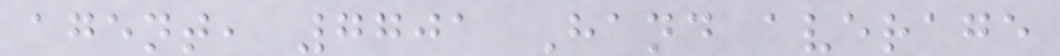agent, 7701 Hand average
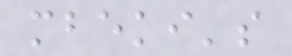mbeki's
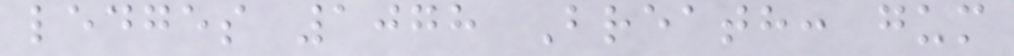ledges 1078 Breath: gum
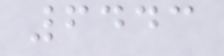6443
